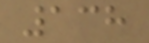138
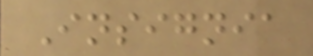Insignia
